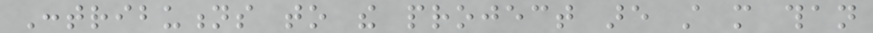Contributions to the project are still more than
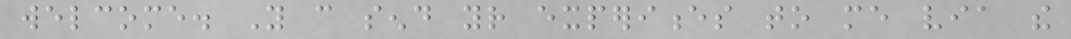welcome. You can send your experiences to me via the
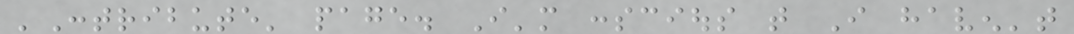'Contribute' page. I'm conscious that I haven't
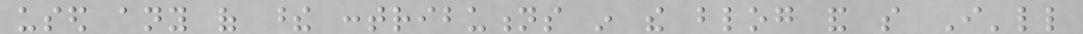used any of these contributions in the blog and so I'll
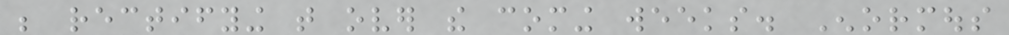be rectifying that over the coming weeks. Enormous
